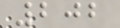202
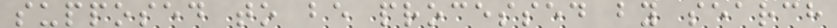supposed to be processed by search
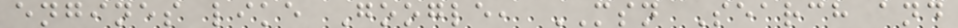engines like Google, MSN Search and
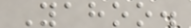Yahoo.
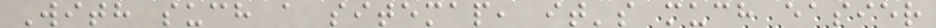With such a sitemap, it's much easier
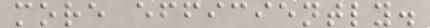more efficiently.
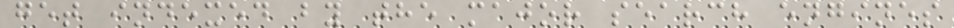get indexed by the major search engines
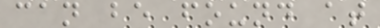can be found at
